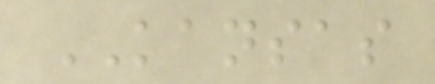KANSAS
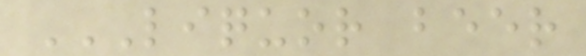LIQUOR BEER
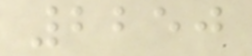2250
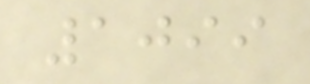1099
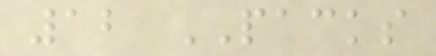12 PACKS
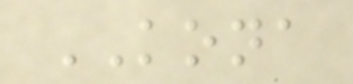KONA
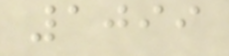1099
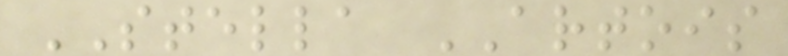STELLA ARTOIS
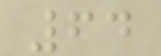64
